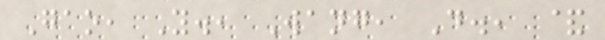Gao, Y., Wang, D., &
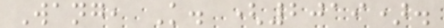Wang, K. (2019).
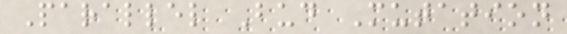Parallel Bud Mutation
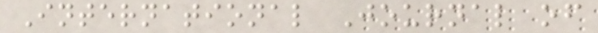International Journal of
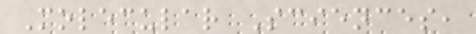Molecular Sciences,
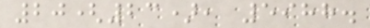20(23), 5988.
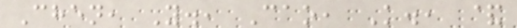Chen, Y., Cao, K., &
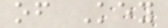of Key
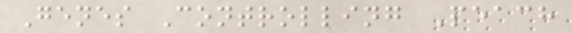Genes Controlling Peach
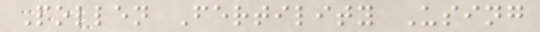Pollen Fertility Using
